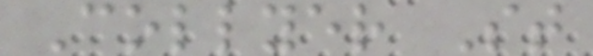Collyer St
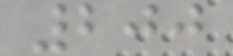200
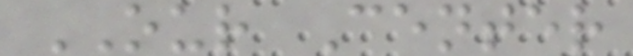OUR Center
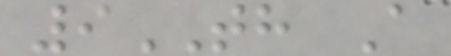9TH A
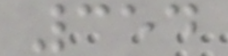354
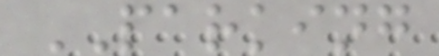PARKING
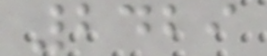2429
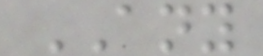ANY
